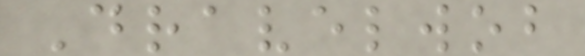Dravelwob
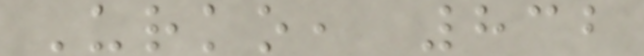Urko, 832
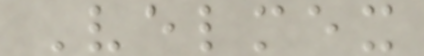Velmex
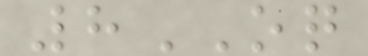8OQ
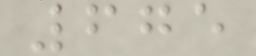675
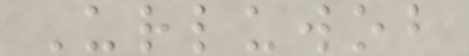Urluwob
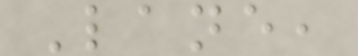Lane,
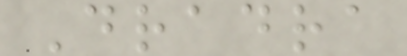Dradra
